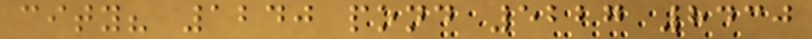city? 1240 pond 5227 8430
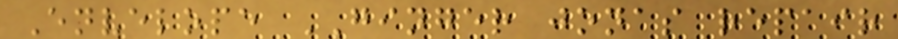Envelope GINGER jonas repair
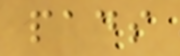pads
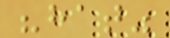"hat"
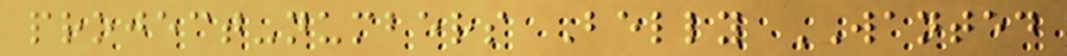project-numbers Belly WANTED
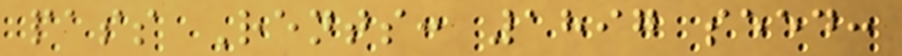pass Rents: 1897 seed:
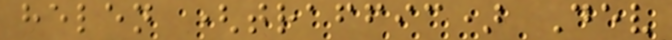helen (traffic) Dev
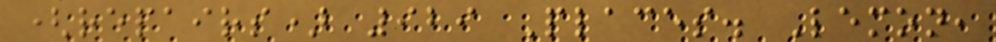(repairs) 929 Places. Lemon,
